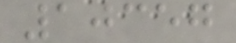10357
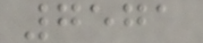7571
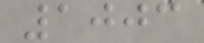1003
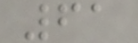61
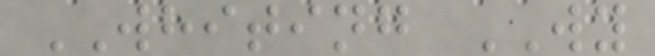WHITING WY
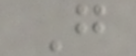G
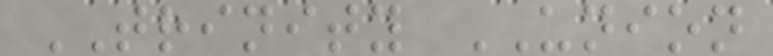TRINITY UNION
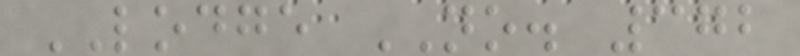LODGE NO. 372
